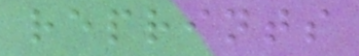reprints
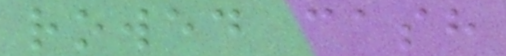rowed cash
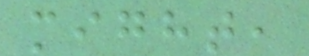might,
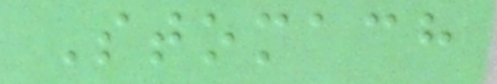Stomach
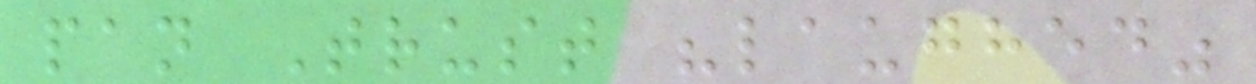pan Trust "laughed"
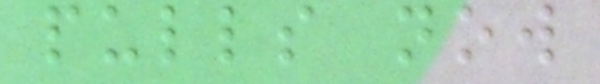pulls now
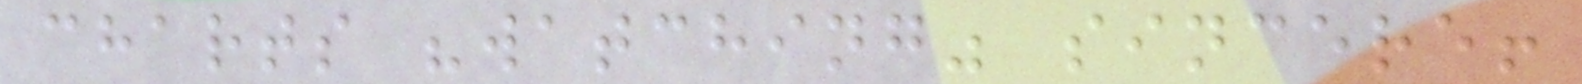charts "watching" sincere!
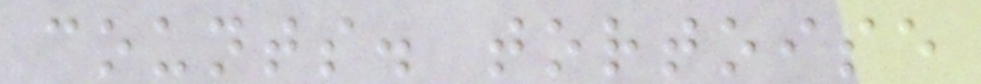counts. tortoise
